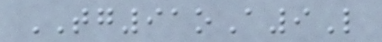TG91oA9L
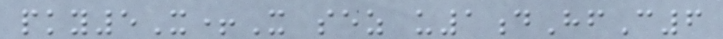pky5X+X sez u1dHfC6
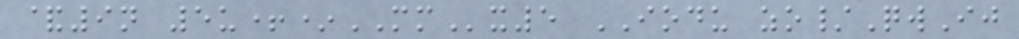&9n 5u+*MMx5 IODU zo/QwIj
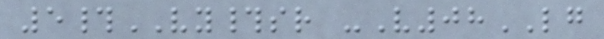5#VY#sr -V08LG
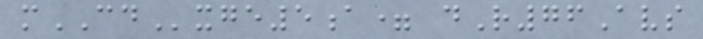mCDxge5a= dR76Avs
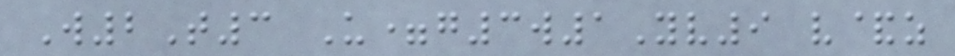W2T3 U=g3w1Yv9 v&z
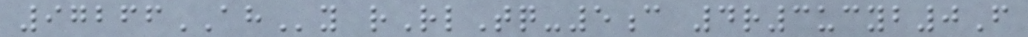97266AHy rRlTq-5c 4r3ucyb0F
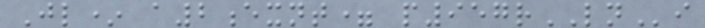Jl* a2exnt= p957rLNi
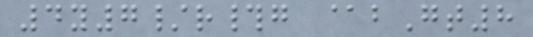4y7/r#g @bGt8
